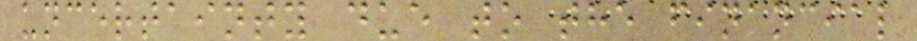uncertainty due to the financial
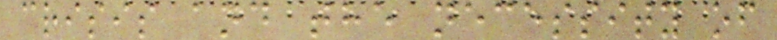crisis and the necessity of
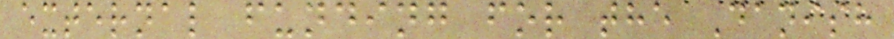external funding for the Danish
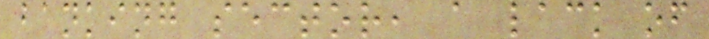banking sector, a lack of
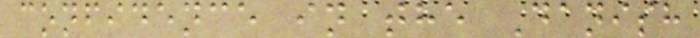confidence in the Danish
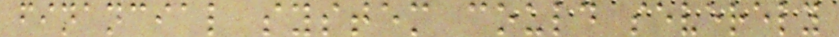financial system could severely
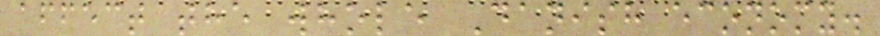affect the whole Danish economy.
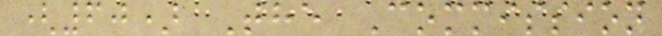(60) The Commission
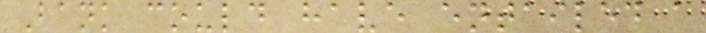Bank could have entailed a
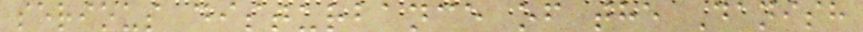serious disturbance of the Danish
